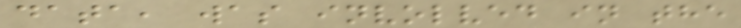data, was involved in the
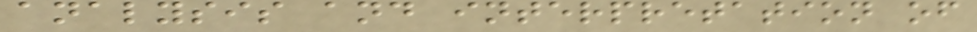analysis and interpretation of
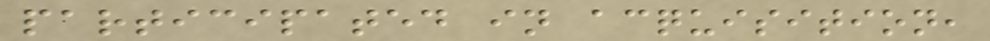participated in acquisition,
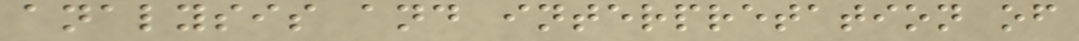analysis and interpretation of
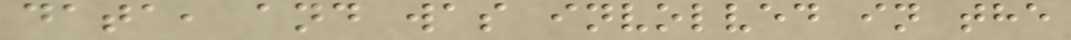data, and was involved in the
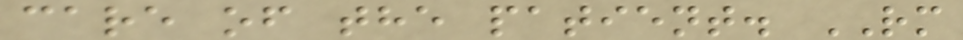care of the patient. RM
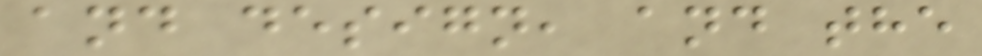and design, and the
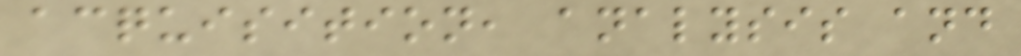acquisition, analysis and
